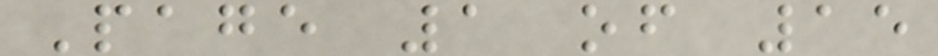Page 1 of 15
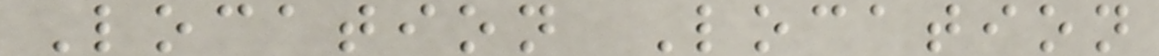Location Location
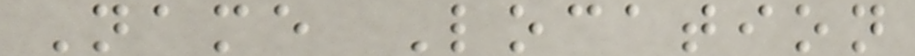Name Location
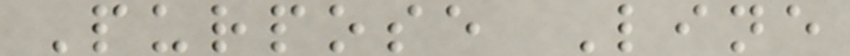Purpose Line
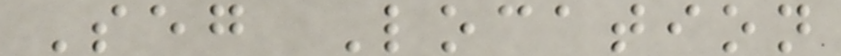Seg Location
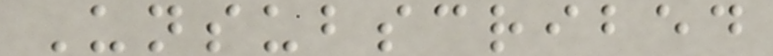Unsubscribed
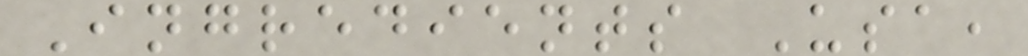Ingredients Usa,
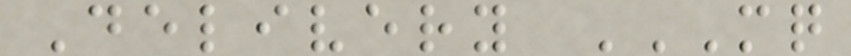Delivery MQ
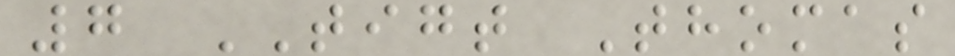7 TIGT Thomas
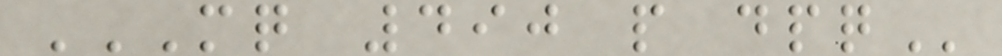MQ 490 P DPQ
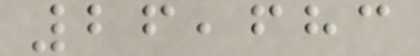26,683
